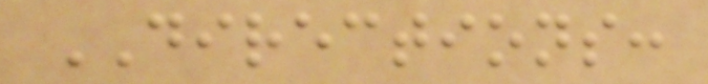DIRECTIONS:
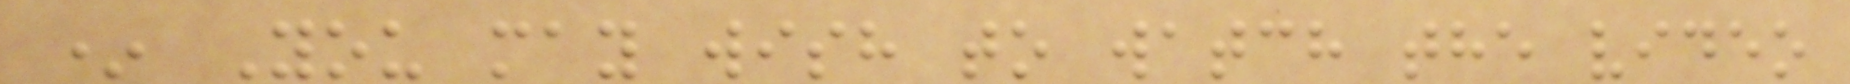* You may wish to watch the video
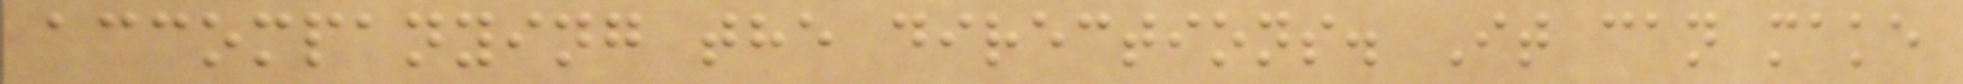accompanying the directions. It can make
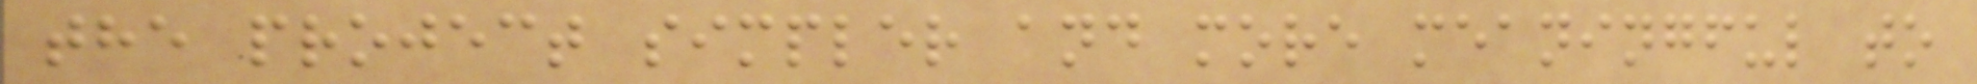the project simpler and more meaningful to
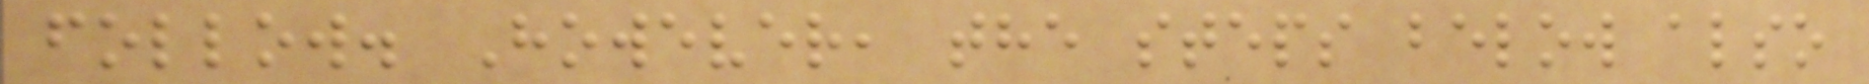follow. However, the steps below also
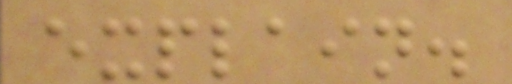explain.
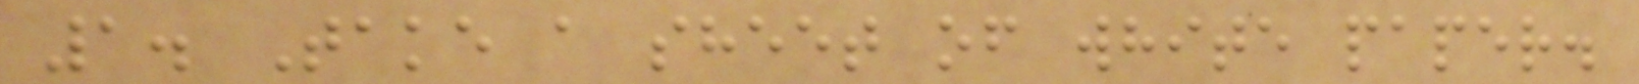1. Take a sheet of white paper.
